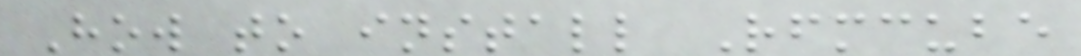How to install Rfmcube
